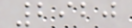2920
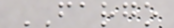FARGO
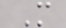M
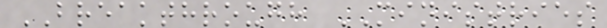BREAKTHROUGH MINISTRIES
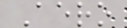Aero
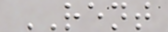RENT
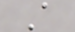A
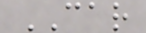CAR
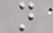n
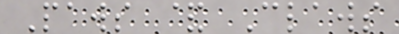Paws & Claws
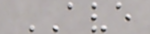AVE
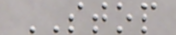STOP
